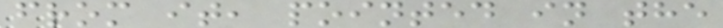from it, pointed in the
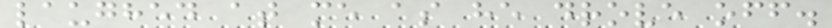laughed at me as he drove off.
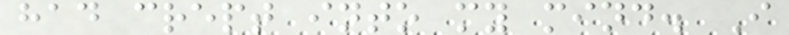had crept into my mind. I
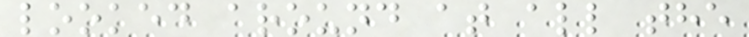looked around at all the
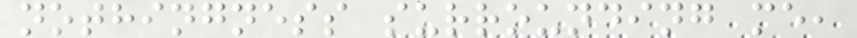nothingness surrounding me,
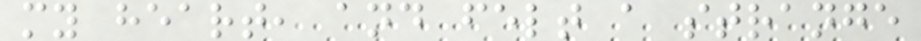my heart, and felt a strange
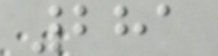281
